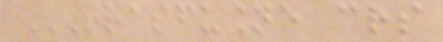TRASFUSIONE CRS
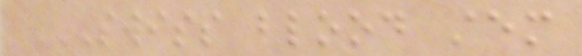SWISS BLOOD STEM
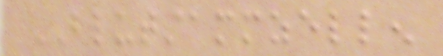BLUTSTAMMZELLEN
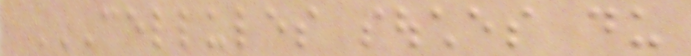CELLULES SOUCHES DU
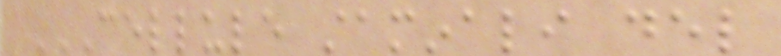CELLULE STAMINALI DEL
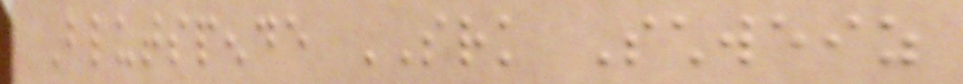Blutspende SRK Schweiz
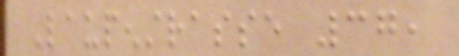Laupenstrasse 37,
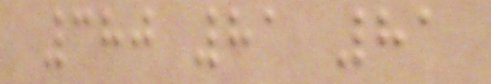380 81 81
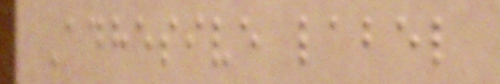Adhesive label
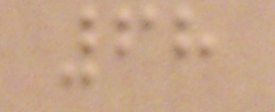68
